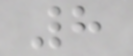8
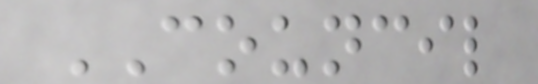COUNCIL
